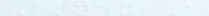Annex A
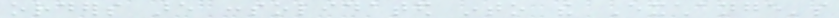orders are consolidated into the Exchange's
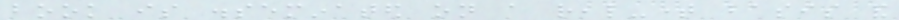book is disseminated on a real-time basis and
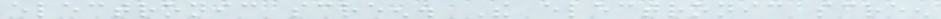electronic screen. The electronic screen
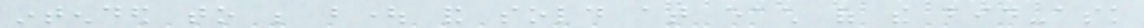intended to be bought and sold at each of the bid-ask
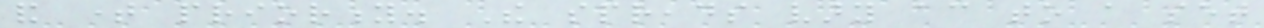and time priority. The spreads vary according to a set
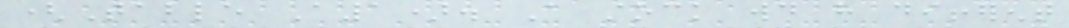(Table A1). A stock would have different
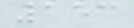153
